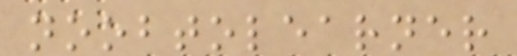noobtolearner
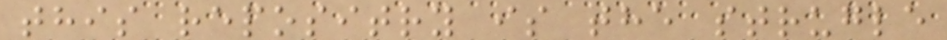this repositry is the strugle
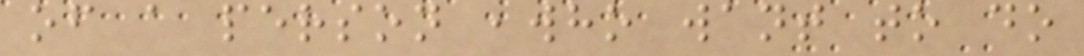of a person ,who want to do
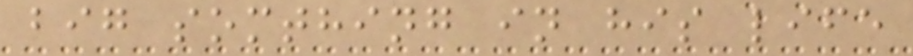big somthing in his life
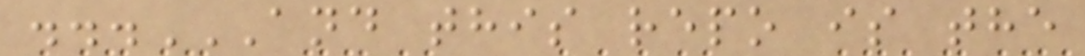...AND THIS REPO IS THE
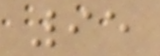95
